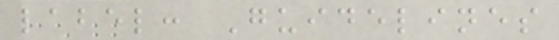label: Guidelines
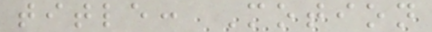title: Motion
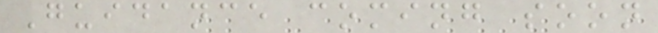Guidance coming soon
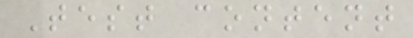Test content
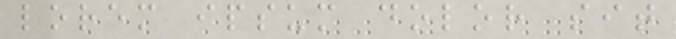lorem ipsum dolor sit
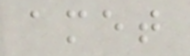amet
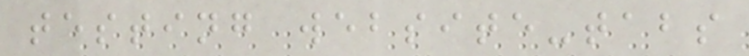testing website-tabs
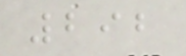292
